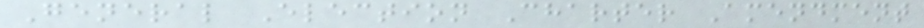General Election Charter Amendment
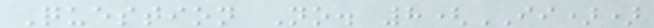Question No. 8(II))
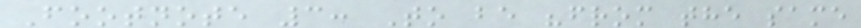Footnote 3: To be "from the same
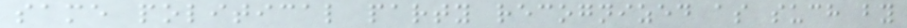same political party recognized as such by
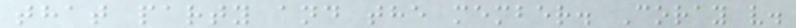that party and the member. Coray v.
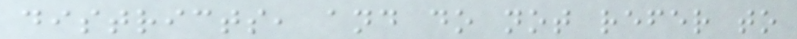districts, and do not refer to
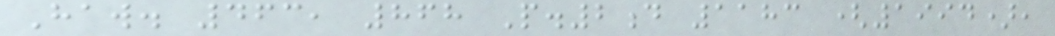Haw. 463, 868 P.2d 1183 (1994),
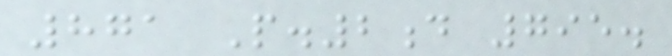871 P.2d 795.
